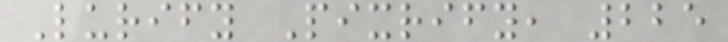Lurify Pixrify, 225
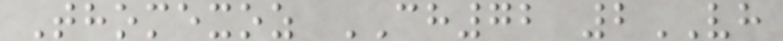Thomexoz CH72 2VH
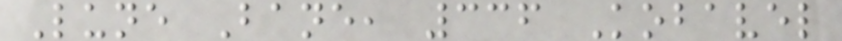Lune Bane, 336 Kobavel
